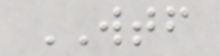WTF
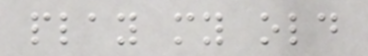play my old
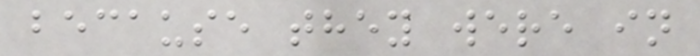because they were in
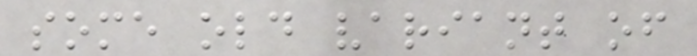some old variant of
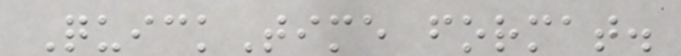QuickTime format.
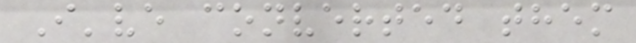I've converted them
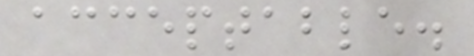acceptable.
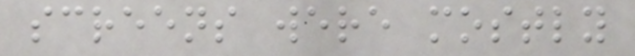screens were mostly
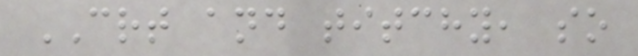CRT and titchy, so
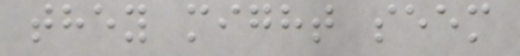they might seem
